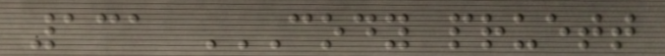131 CODY PRUETT
